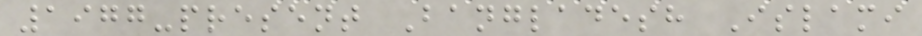1977-present Bangladesh Islami
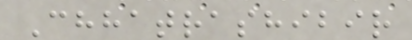Chhatrashibir
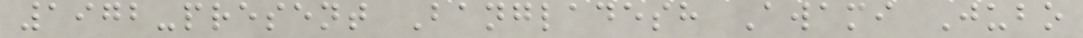1972-present Bangladesh Awami Jubo
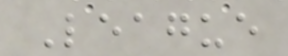League
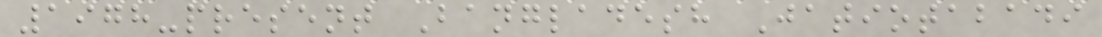1978-present Bangladesh Jatiotabadi
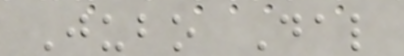Jubo Dal
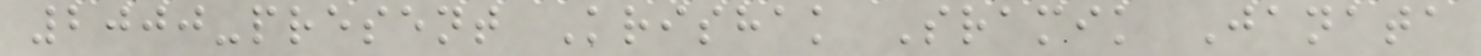2000-present Krishak Sramik Janata
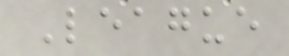League
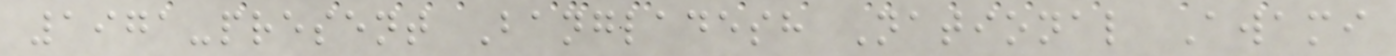1971-present Bangladesh National Awami
